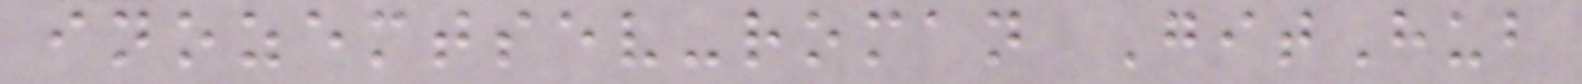inozemtsev-roman GitHub
